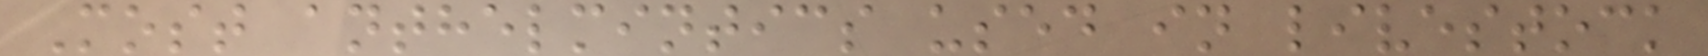Most anthelmintics used in livestock
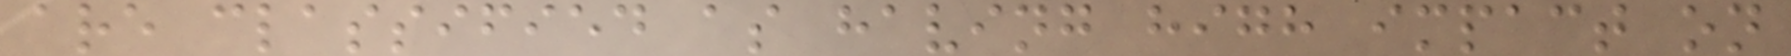are classified as having high impact on
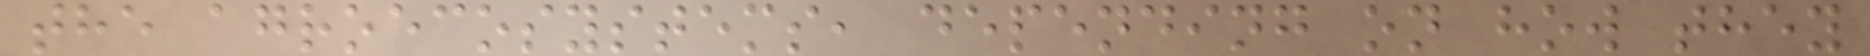the agroecosystems, depending on how they
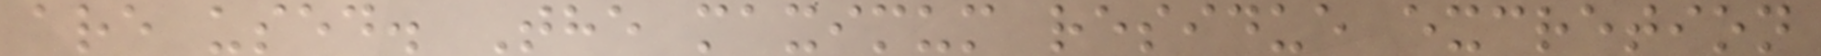are used. The maximum residue excretion
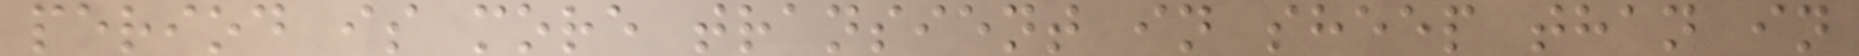period is more transient in sheep than in
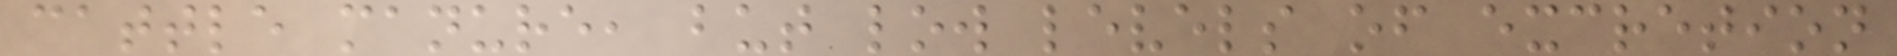cattle manure, but low levels of excretion
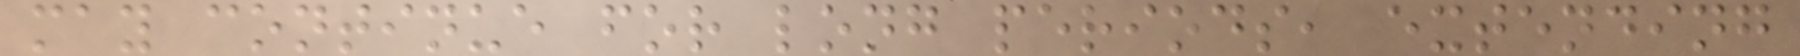may continue for long periods, extending
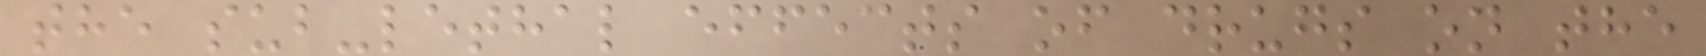the sub-lethal effects of drugs on the
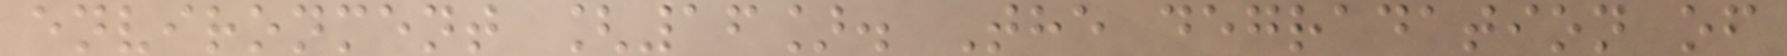environment [16]. The degradation of
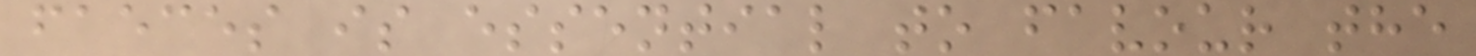faeces is essential to favour the
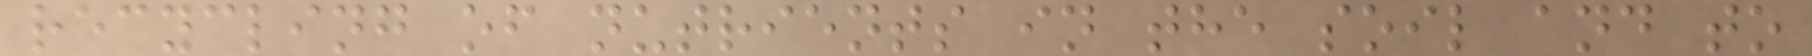recycling of nutrients in the soil and to
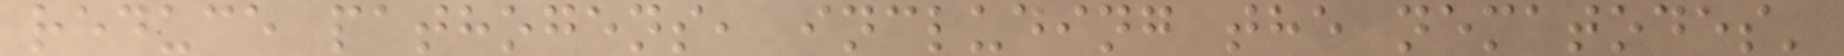reduce pathogens, including the nematodes'
